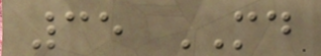35 MD
